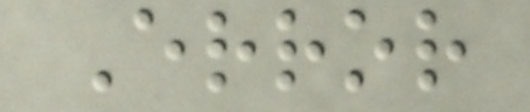Error
